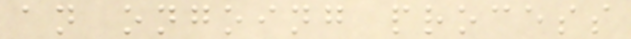an ongoing process
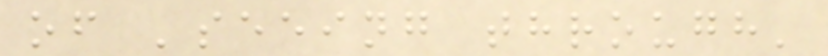of 'seeing through'
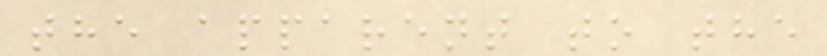the apparent to the
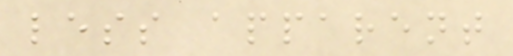less apparent
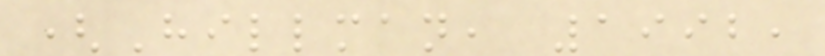(Hillman, 1992,
